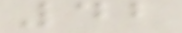42
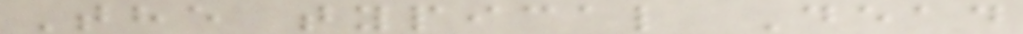The typical Dead
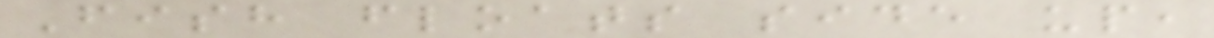Fish floats side up,
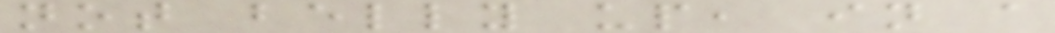not belly up, in a
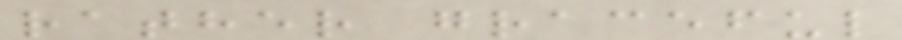rather graceful
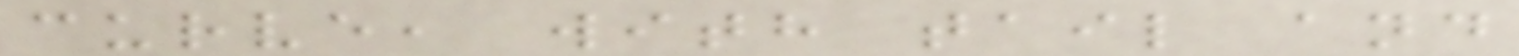curve, with tail and
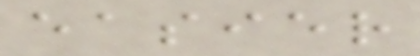easier
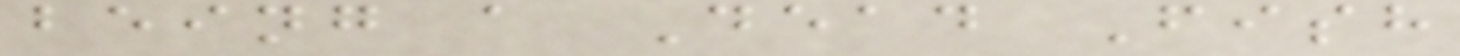being a Dead Fish
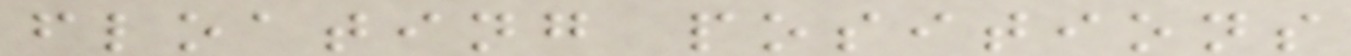floating positions
